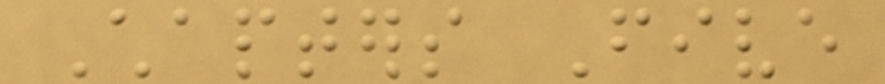Chapters Five
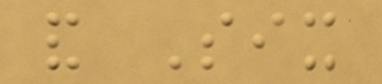and Six
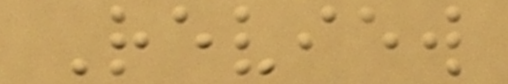Review
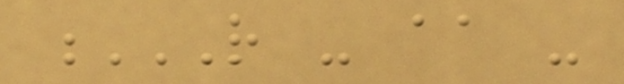R - AA -
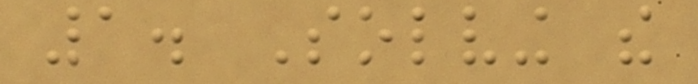1. Solving the
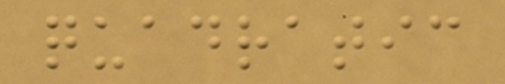quadratic
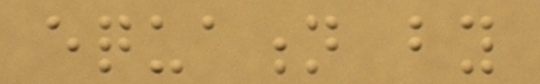equation by
